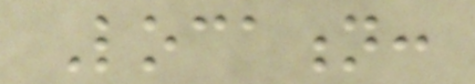Location:
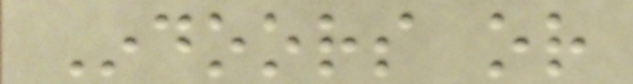Indoors or
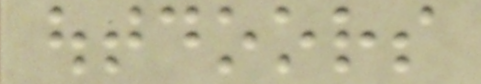outdoors
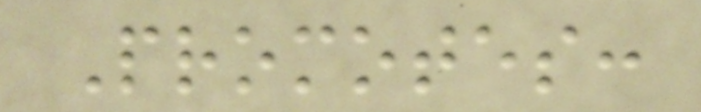Promotes:
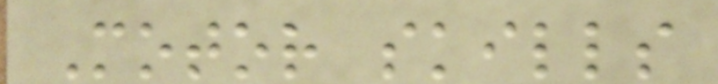Motor skills
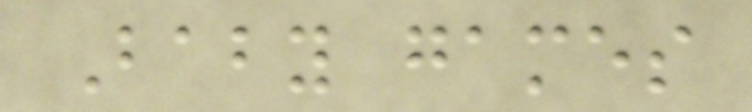Baby games
